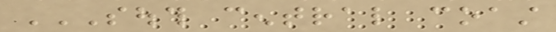SOUTH CENTRAL COAST
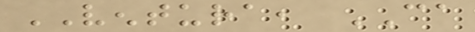VENTURA, CA
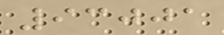93001
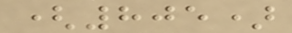(805)
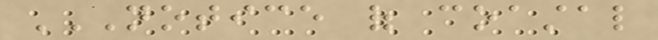NOTICE OF COASTAL
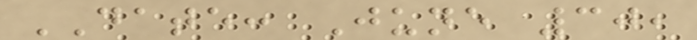DATE: June 30,
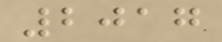2017
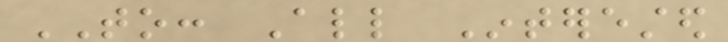TO: All Interested
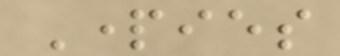Parties
